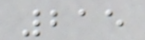215
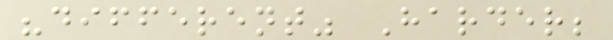"different" Harder;
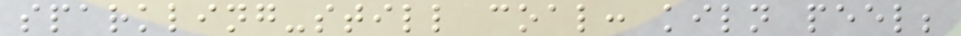sparkling-still coal: kiln peel;
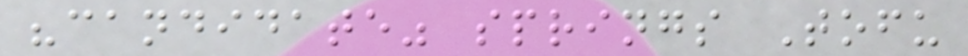"candidate" springs Tofu
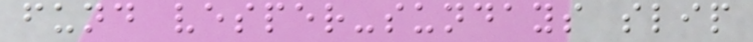fund vesper-sundays slip
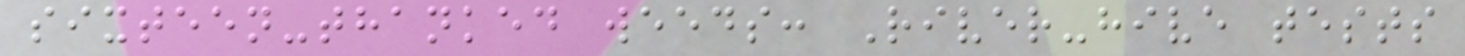sixteen-thanked weeds: River-hive tests
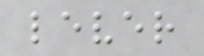lever
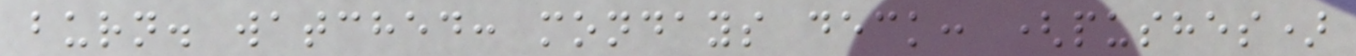burn. watched: mondays deck: (pushes)
